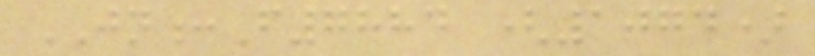JN:F7884 (1074)
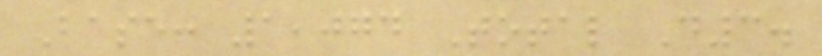Base: 1,074 Total D3.
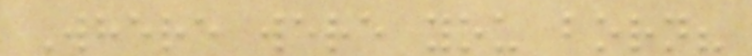Where were you born?
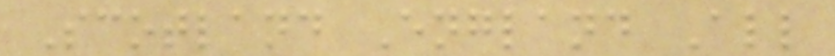Scotland England All
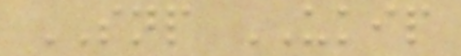SNP UKIP
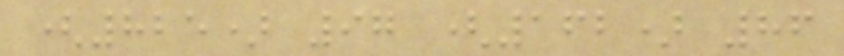(825) 97 (162) 86
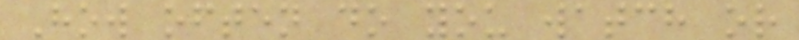How often do you watch or
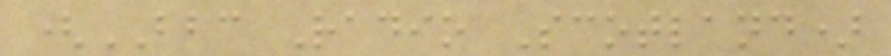(BBC Radio Scotland)
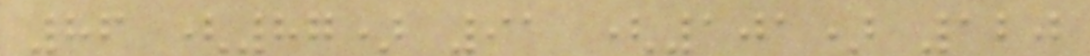86 (87) 91 (101) 120
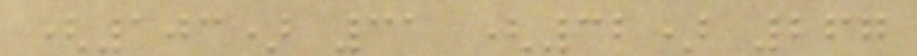(103) 31 (32) 267
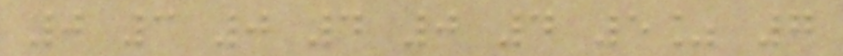0 3 0 4 0 4 5% 7
